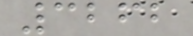3262
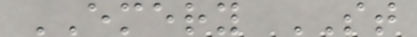EMERY ST
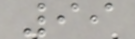99
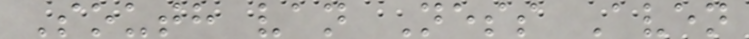South van Ness Aven
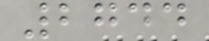2744
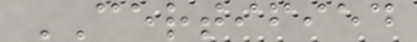CERTIFIED
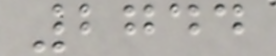2744
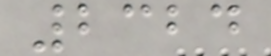2324
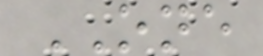ONE
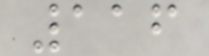116
